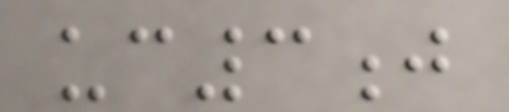uc3j
